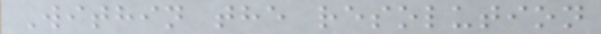Within the resolution
